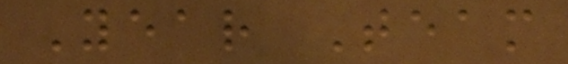Year Team
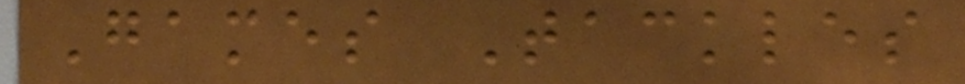Games Tackles
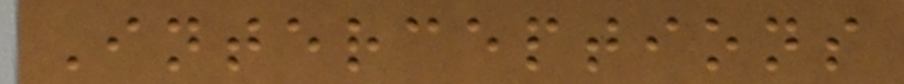Interceptions
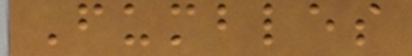Fumbles
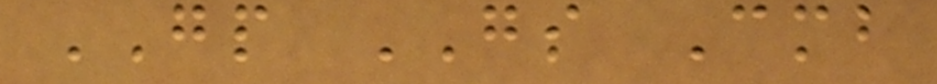GP GS Cmb
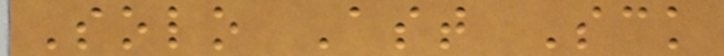Solo Ast Sck
